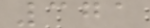371
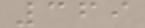369
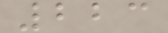223
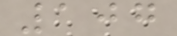107
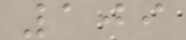109
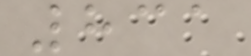831
